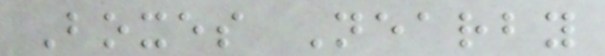Boxes Nearby
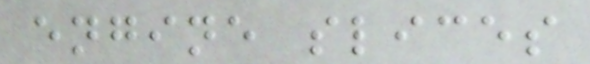engine slices
